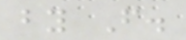by F.
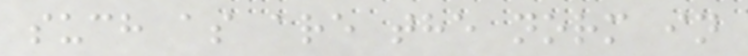such as are the norm in
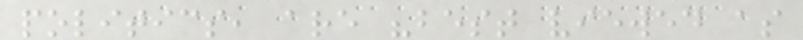politics, are "best viewed as
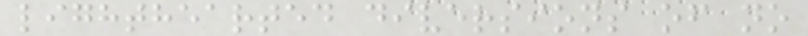lighthearted diversions of no
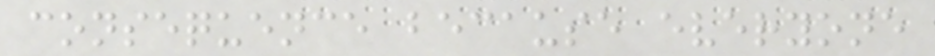consequence because everyone
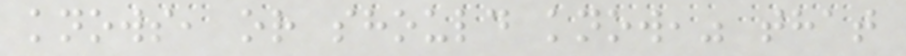knows, or should know," that
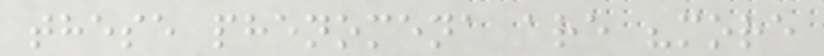these phenomena are "more
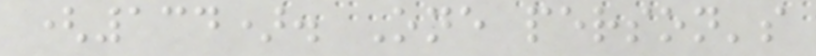(134). One person's
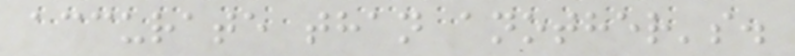accurate than another's.
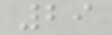29
